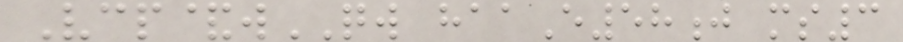Vcp&wQW haaE58j ms3
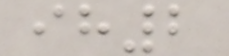ih2
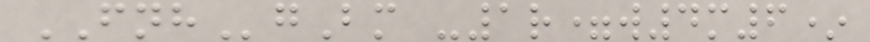FNHgBm -1r=w4m6*
